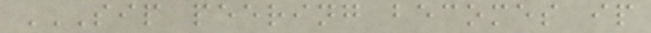SIP PEERING BECOMES IP
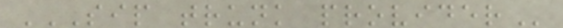SIP TRUNK PROVIDER
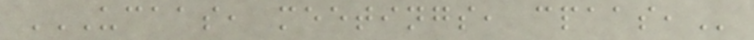UCAAS, MEETINGS, CPAAS,
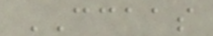CCAAS
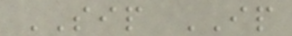SIP IP
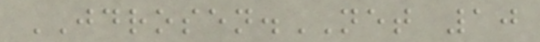JDROSEN.NET 10
